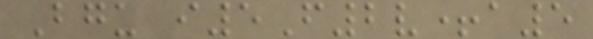Bgu i5F2v+a5
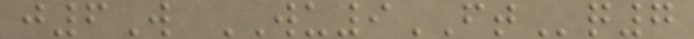j6W WU9FTq7
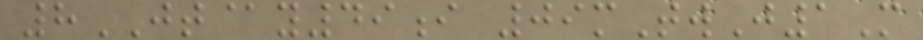8JT@y49i 09mTwJ1M
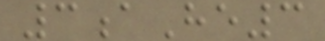3aHe3
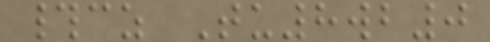#cz Tu8wb0
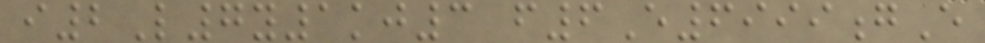i2L7y1kj3 f6E6999gE
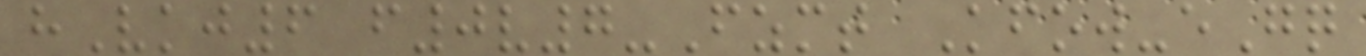hVkj6 f0v7-Fzmt Kfow-eGq
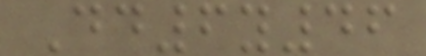Dd6y46
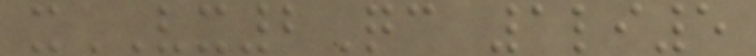xVX2Qc 1li5
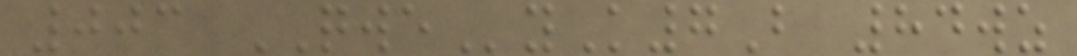003 QWEyK7B 84wz
